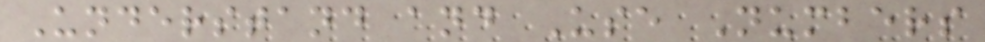Understand and Use Numbers
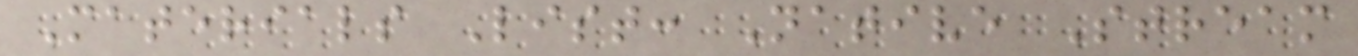Materials List: Native Stream
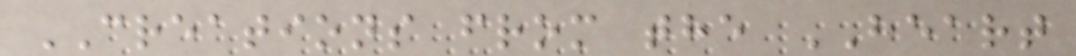CREATIONS from the HEART
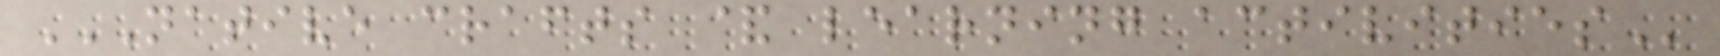NATIVE CRAFTS & LEARNING ACTIVITIES
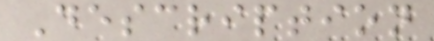Description
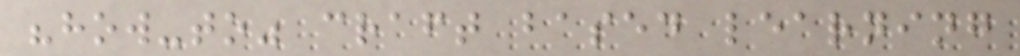"how-to" craft based learning
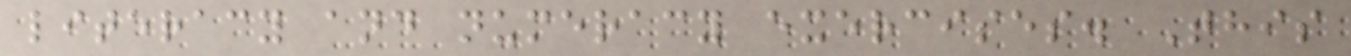literacy and numeracy exercises. This
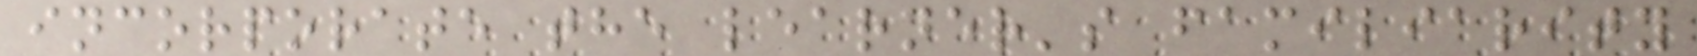incorporate the learner's familiarity
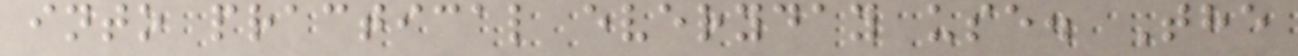into practical everyday use. The
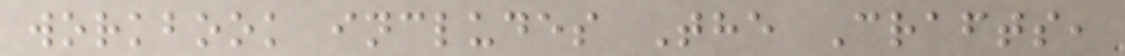workbook includes The Crafts,
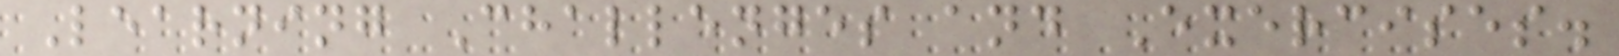Learning Challenges and Exercises.
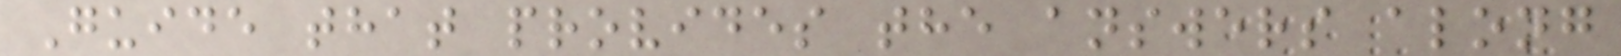Guide that provides the answers along
